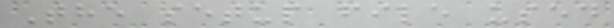The setup file used
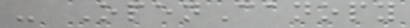- OpenCanopy
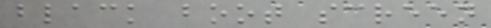black boot screen
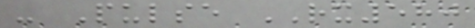- Pulse RX580
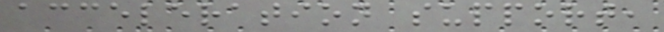acceleration support,
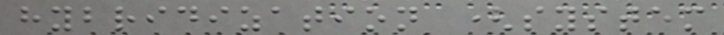hybridization (system
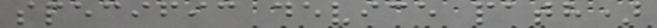specific device path)
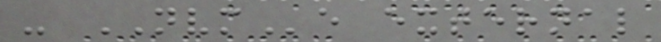- NVMe external
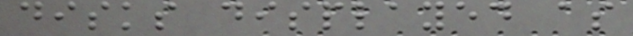disks displayed as
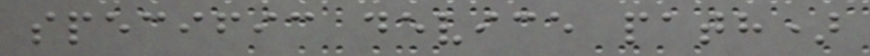specific device path)
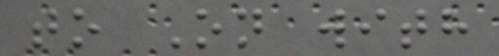to On with
